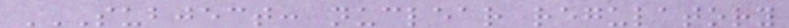SUBJECT: NUCLEAR REGULATORY
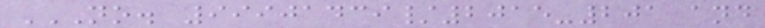NO. 99901439/2015-201 AND
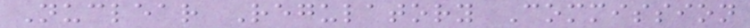Nuclear Regulatory Commission
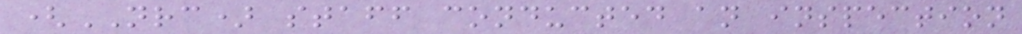(NRC) staff conducted an inspection
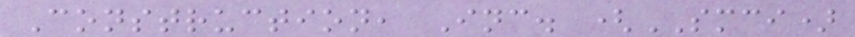Construction, Inc. (SMCI)
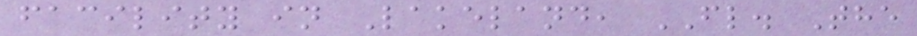facility in Lakeland, FL. The
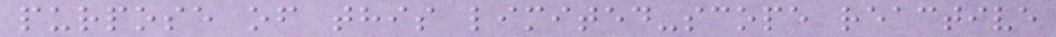purpose of this limited-scope reactive
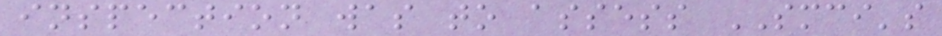inspection was to assess SMCI's
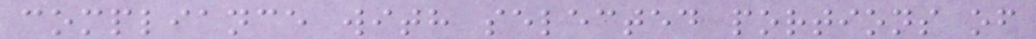compliance with selected portions of
